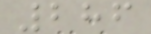286
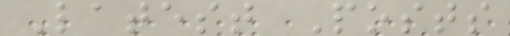Latest Posts
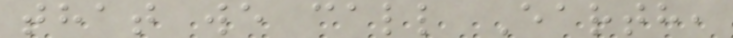that we call Earth,
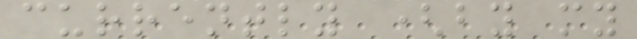currently (by my
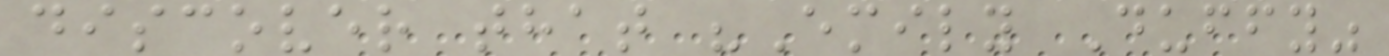discover that "Emily Duffy"
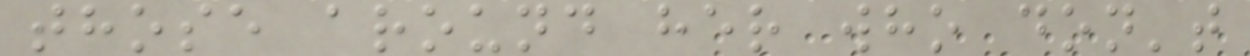those around her who don't
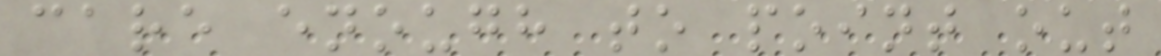care enough to point out
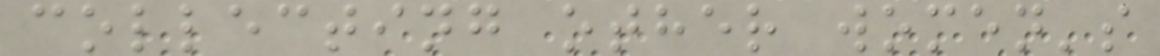collecting other women's
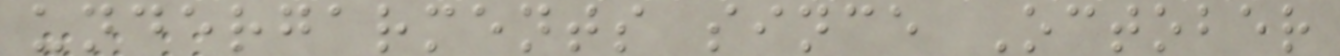undergarments since October
